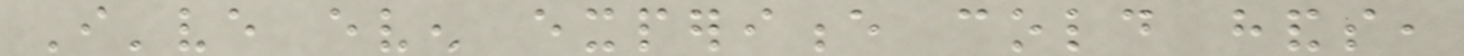I've even experience cold hands,
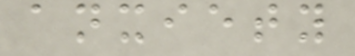anxiety
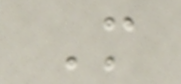More
